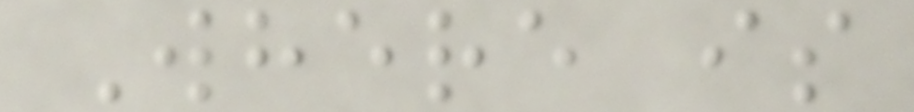Where is
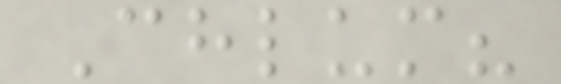Chlum?
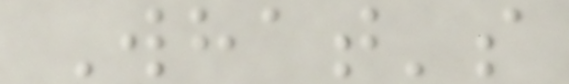What's
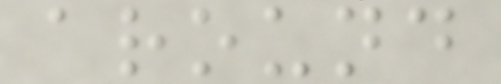around
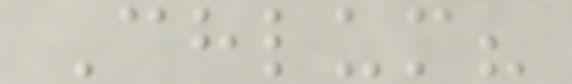Chlum?
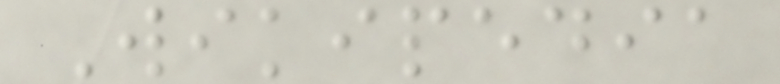Wikipedia
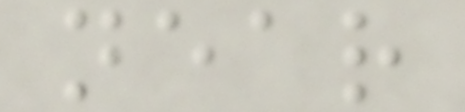near
